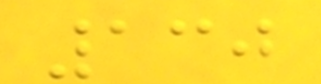130
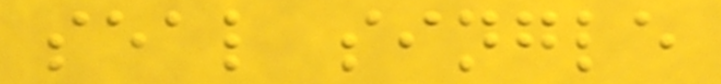seal single
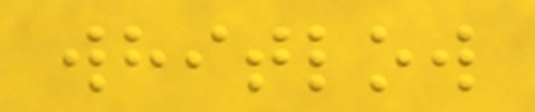whitlow
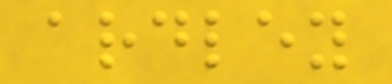ardley
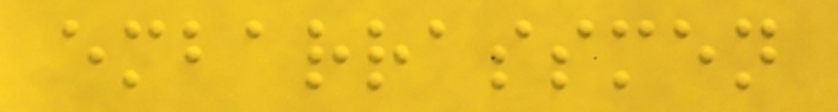embarrassmen
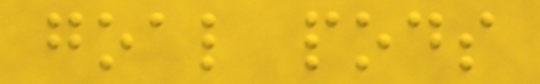goal pods
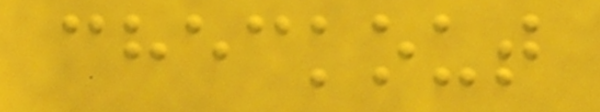checkout
